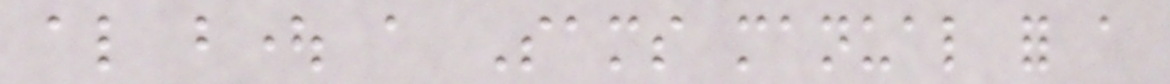also bought a Sams manual for a
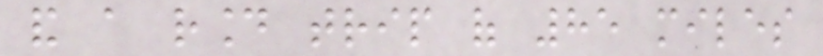and a round trip of 85 miles
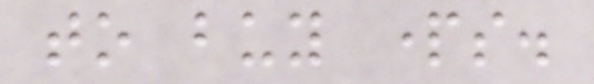to buy parts.
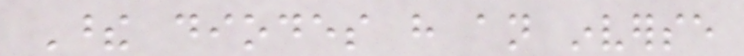These diodes have an inverse
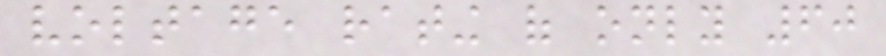voltage rating of only 60
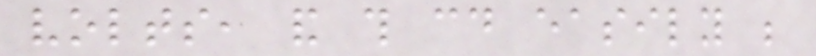volts, and this could easily be
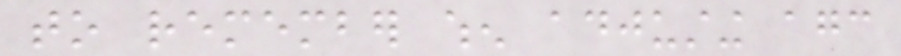to remember when adjusting agc
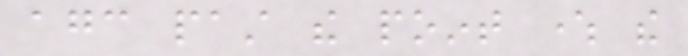agc past the point where the
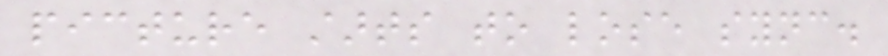picture starts to lose sync.
